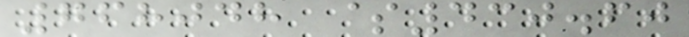768048 $430.60
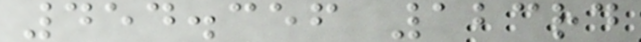454.356 123rd
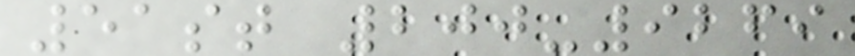51st 200-9269
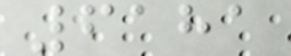6181
